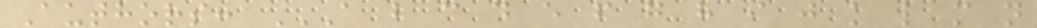Authors: A B C D E F G H I J K L M N
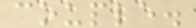couple.
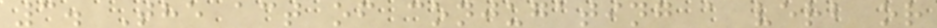3. The act of conjugating a verb or
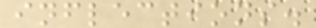inflections.
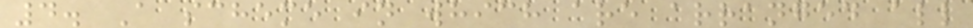4. A scheme in which are arranged all
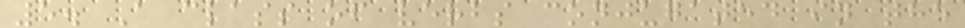5. A class of verbs conjugated in the
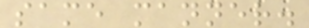same manner.
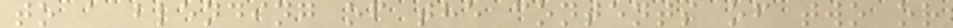to a blending of the contents of two or
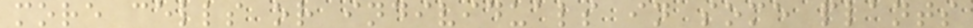more cells or individuals in some plants
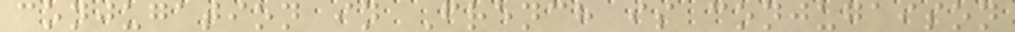conjugation in French is conjugaison
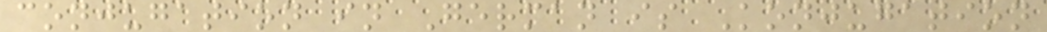conjugation in German is Konjugation
